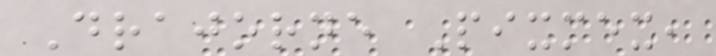Drajorne Pixmex,
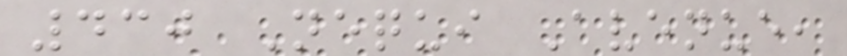430 Nequi Avenue,
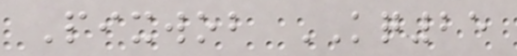Pixwob KQ25
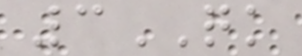3QK
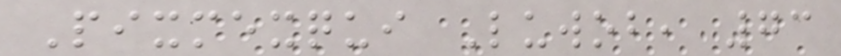Pixmexqui Luwob, 73
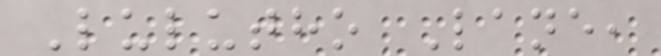Lulutho Lane,
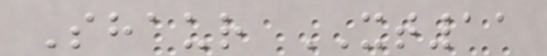Shaur XT11
